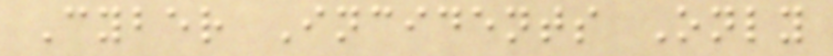Cyber Incidents Only
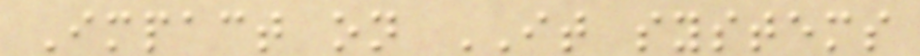Impact on IT systems
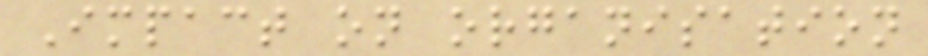Impact on organisation
